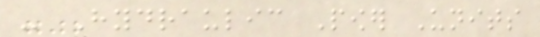- Hydraulic Power Units
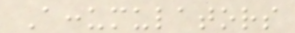Accumulators
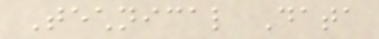Technical Data
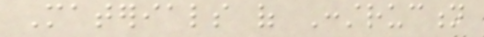Materials of Construction
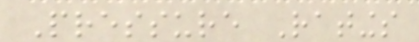Pressure Ratings
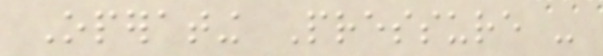Operating Pressure -
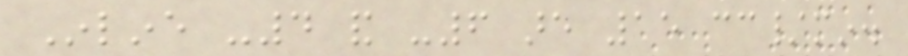Inline -4 and -6 are 15 cc/min.
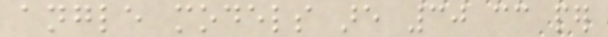angle models are 30 cc per
